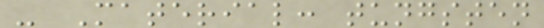- Material: tungsten
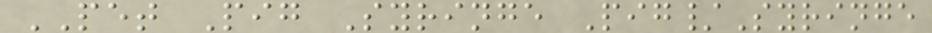PET Pig Syringe Pig/Syringe
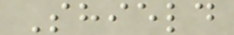Shield
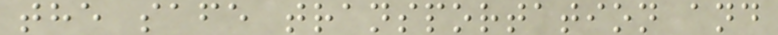the safe transportation and
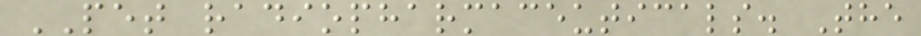PET radiopharmaceuticals. The
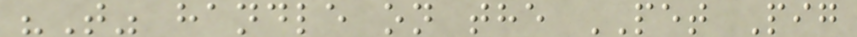"T" handle on the PET Pig
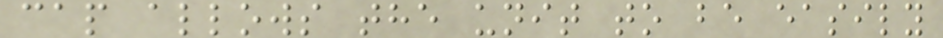cap allows the unit to be easily
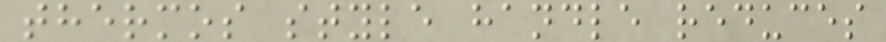thermos style handle reduces
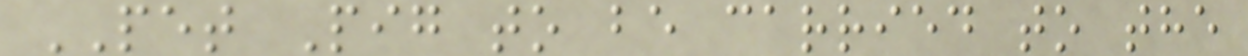PET Pig to be carried to the
